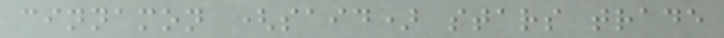cinnamon (said) stars trade
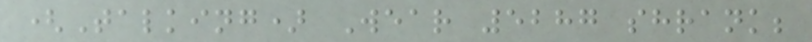(Talking) Wear 5287 shrank;
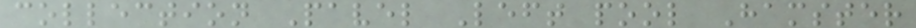collection Pavel Left pool Hamster
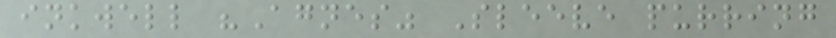inkwell "Agnes" Sleeve purring
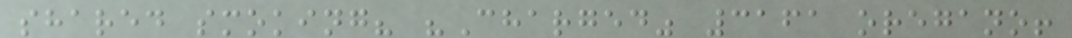shared smoking? "Charged" 3161 oregano!
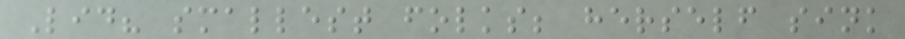Lid? smallest folks; herself sink
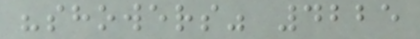"showers" 4225
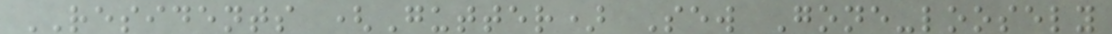RESIDENTS (Gutter) Sew Gone-loosely
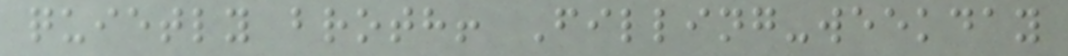quietly broth! Filling-weekday
